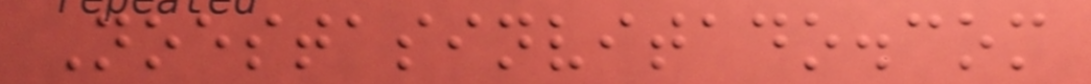Noestasinvitado.com
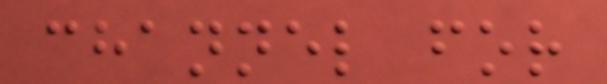channel for
